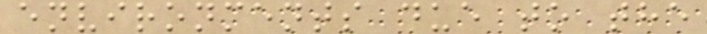environments due to the
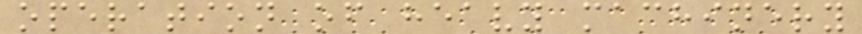operation of heavy machinery
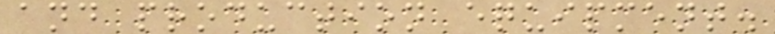and production equipment.
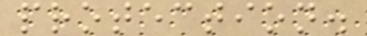protection.
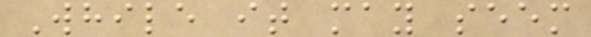While it may seem
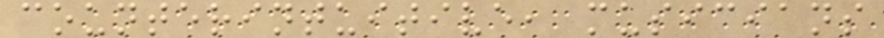counterintuitive, musicians
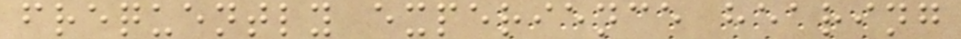frequently experience hearing
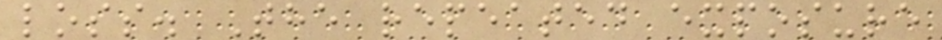loss. The repeated exposure
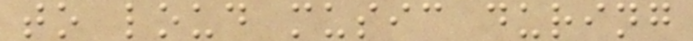to loud music during
